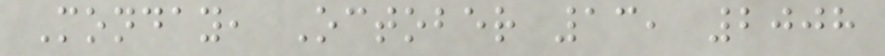Monday, October 13, 2008
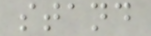stand
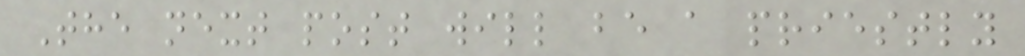The next post will be a priestly
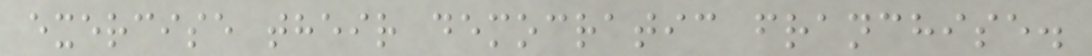exercise their democratic franchise.
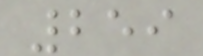259
